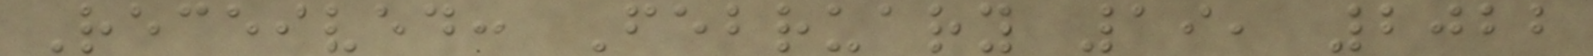Received: February 19, 2022
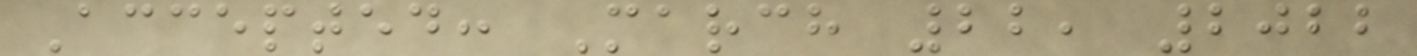Accepted: March 22, 2022
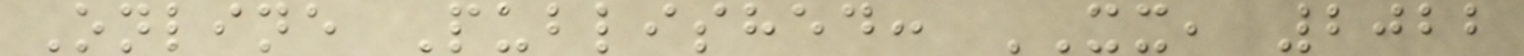Online Published: XX, 2022
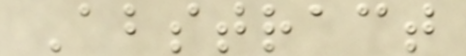Abstract
